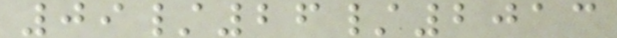09/26/2013
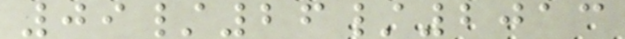09/26/2013
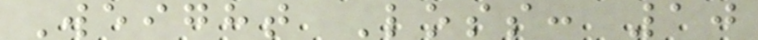Weight Loss: 10
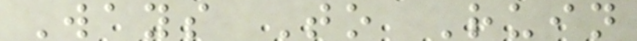Ways To Ruin
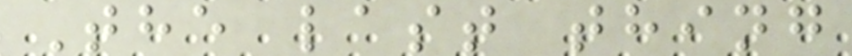The last thing
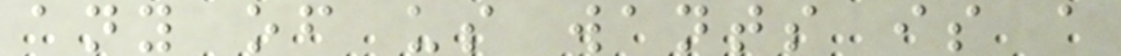any of us wants is a
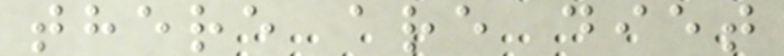there are diet
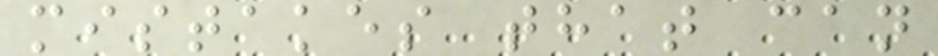mistakes that can
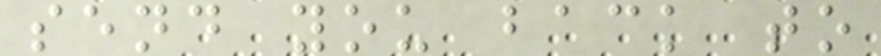send you back to
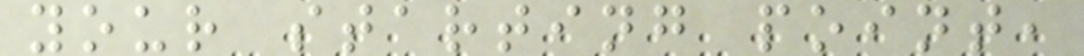your starting point,
